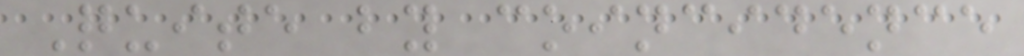Quite by coincidence
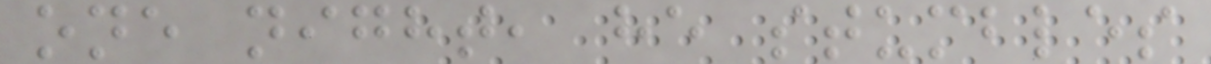one night, he stumbles
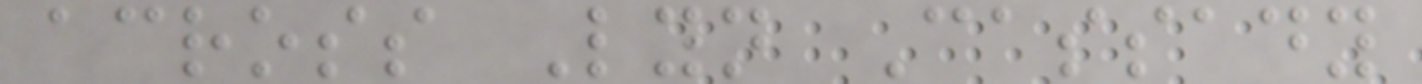across Lyn Cassady
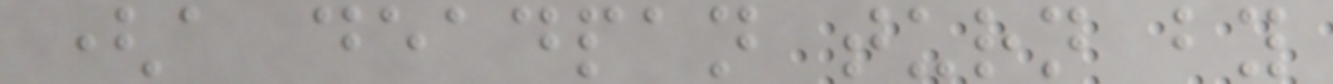(a deadpan turn by
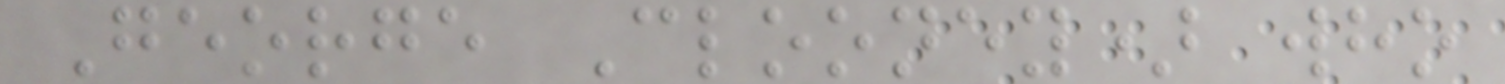George Clooney) who
